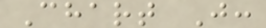Chart J:
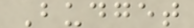Budget
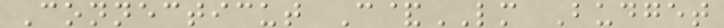Connecticut C&LM Budget
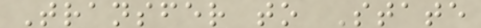Transfer to State
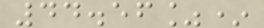44.56%*
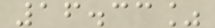16.33%
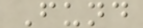Fund
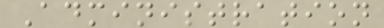Administration
